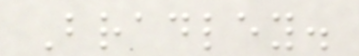Bradley.
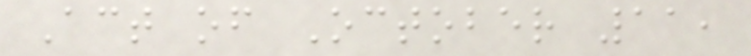Act of October 11,
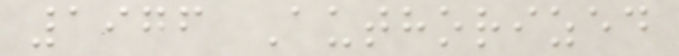1976 Authorized
